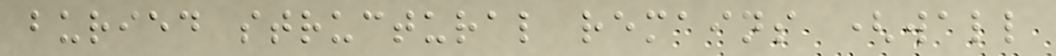buried structural remains (wall
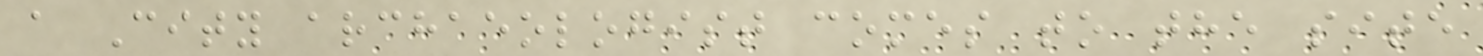a City archaeologist comes to the site
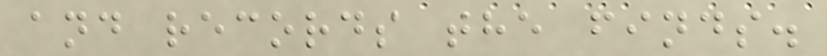and records the finds.
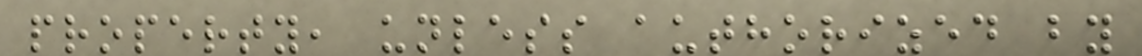property, unless authorized by
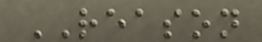REASON
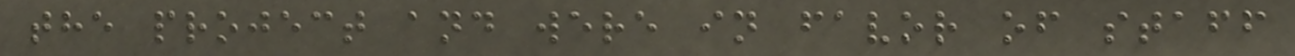the project and were in favor of staff
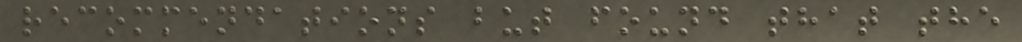recommendations but found that the
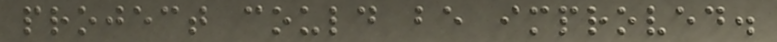project could be improved.
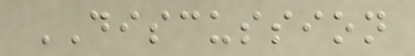DISCUSSION
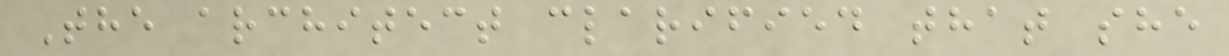The architect clarified that she
